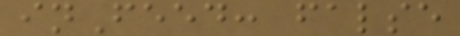inFeed: false
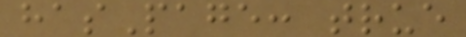hasPage: true
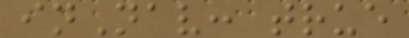inNav: true
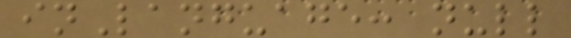inLanguage: null
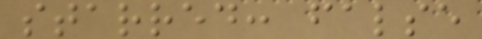starred: false
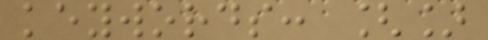keywords: []
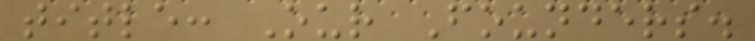title: Our Founders.
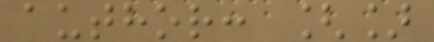author: []
